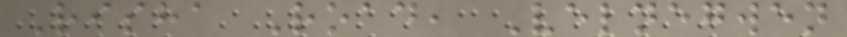Risha Road, Velnegwen
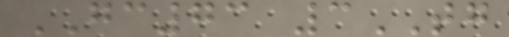GC73 3TG
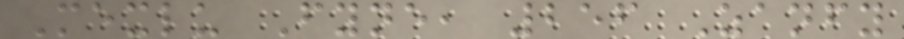Mexlu Fyne, 256 Zanfy
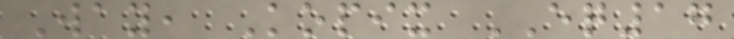Way, Kopix EQ17
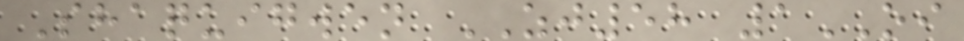Shaquigwen ZJ58 1OI
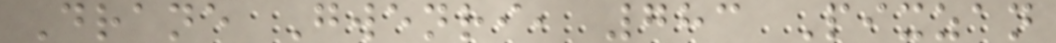Drane Gwenri, 783 Pixzan
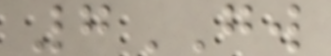7GW
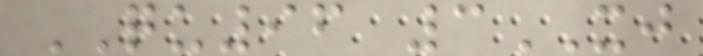QU96 3XJ
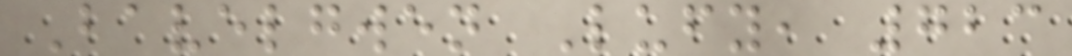Bavelgwen Lufy, 723
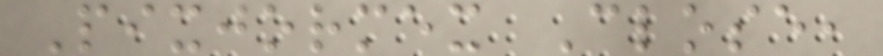Pixjormex Close,
